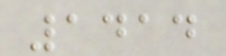1414
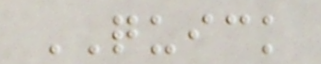QUICK
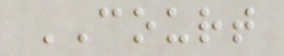COURT
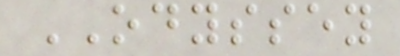ODYSSEY
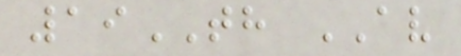19TH AV
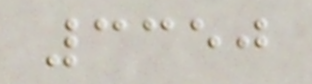3350
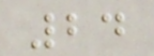24
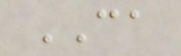CA
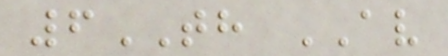6TH AV
